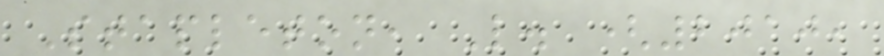Stapleton, L. (2010,
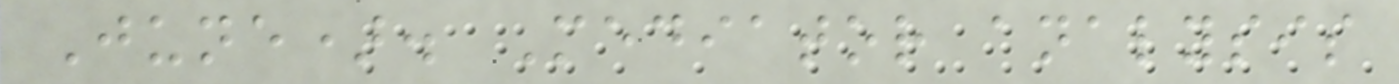June). Mediator analysis
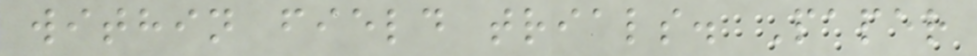within field trials. Paper
